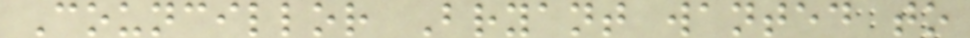Councillor Bryant wanted to
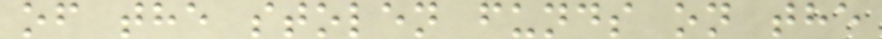of the stolen funds on the
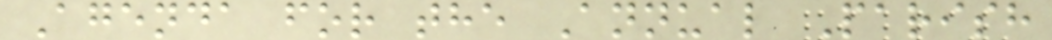Agenda for the Annual Parish
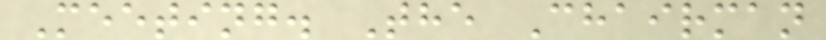Meeting. The Chairman
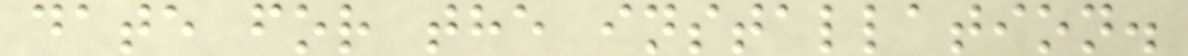date for the installation.
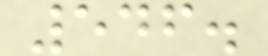546.
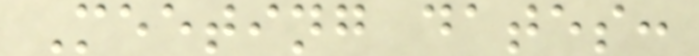Meeting dates:
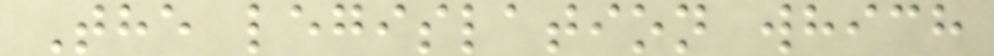The legislation which
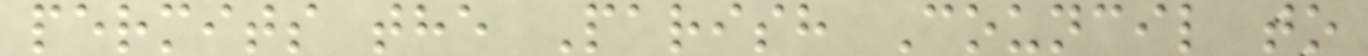permits the Parish Council to
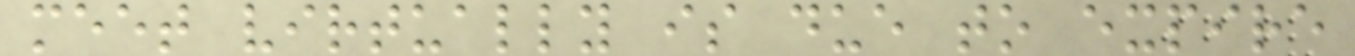meet virtually is due to expire
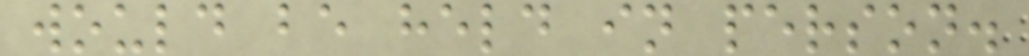would be held in person.
